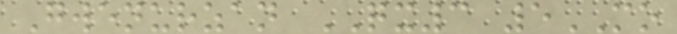Gwenurzan QX3 5MO
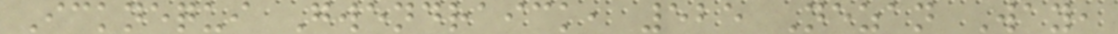Icknequi Gwendraick, 525 Nezan Way,
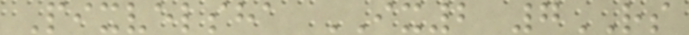Pixvelsha IX2 7RS
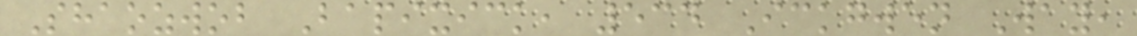Shaozwob Bapixick, 534 Ickgwen Way,
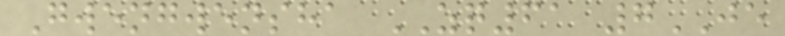Gwengwensha ZQ61 7JE
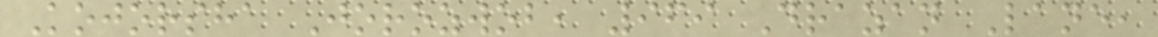Kojorsha Jorozwob, 969 Drazan Lane,
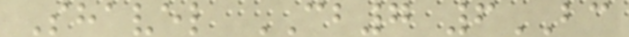Shavel CB7 6BC
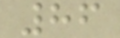86
